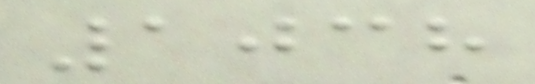1038
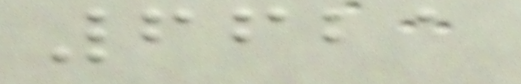6621
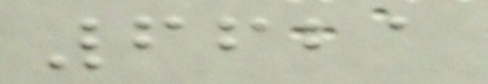6621
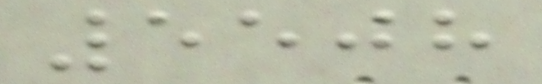5508
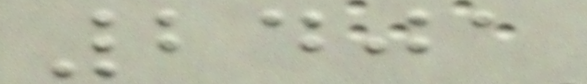2401
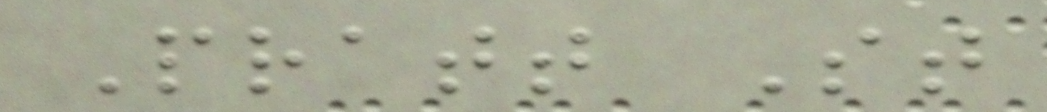Pratt St
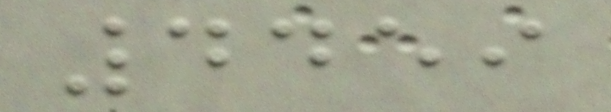4459
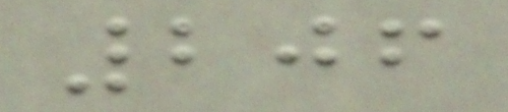206
